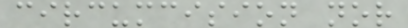circumcision nor
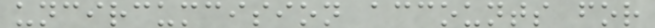uncircumcision accounts for
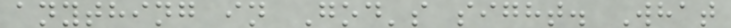anything in God's sight. What
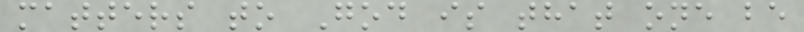matters to God is that one be
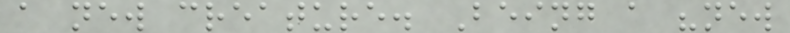a new creature. Being a "new
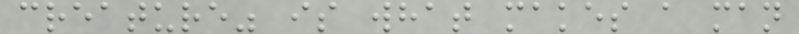creature" is what makes a man
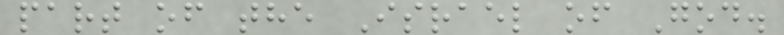part of the Israel of God.
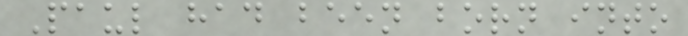Paul had been born into
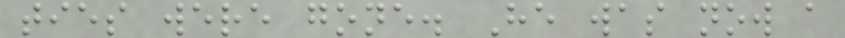ties were gone. He was now a
